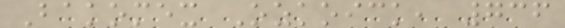Bakomex Ozkoick, 736
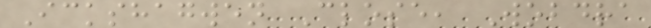Ickshagwen Close, Wobdra
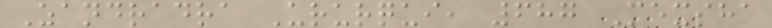Zandradra Ururqui, 687 Mexsha
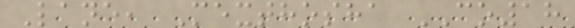Lane, Mexthosha CO18
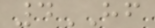4HF
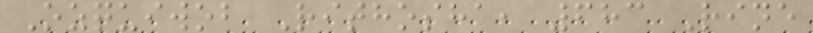Ozquiwob Rithosha, 683 Rine
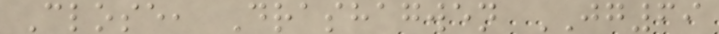Close, Drashagwen JG69
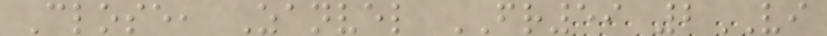Close, Zanvel FR59 2VI
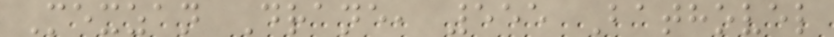Mexzan Drane, 555 Bathovel
